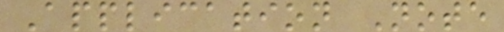Application Note
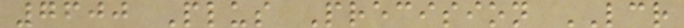7600 Plus Precision LCR
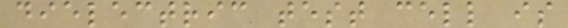dielectric test cell is
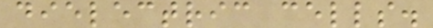dielectric cells.
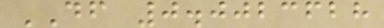DF 0.0023628
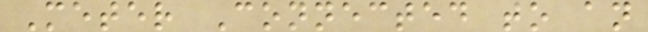Meter Connected to an
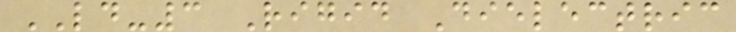LD-3 Rigid Dielectric
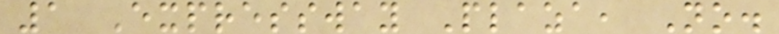1 Expressway Plaza, No.
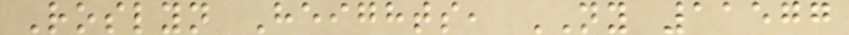Roslyn Heights, NY 11577
